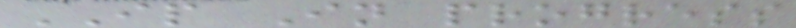IP In progress
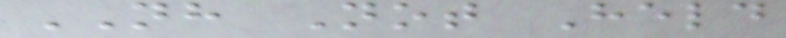NH Not Held
